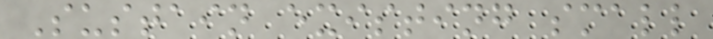Sustain existing small
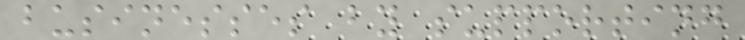businesses by supporting
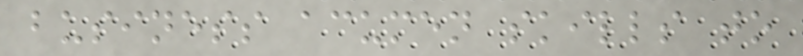business acumen skills to
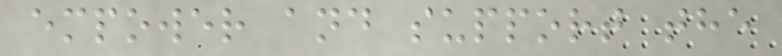empower and support the
